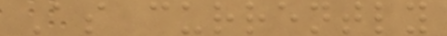As currently
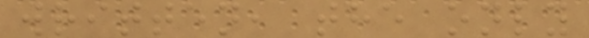written, the only
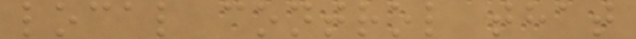local control that
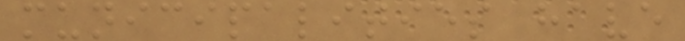municipalities have
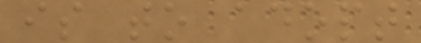is to adopt
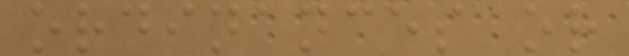ordinances or
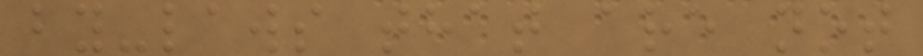by-laws that are not
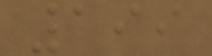199
